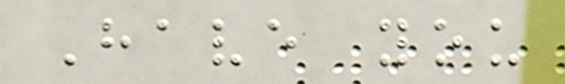Have you
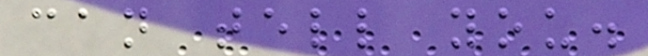can tell you.
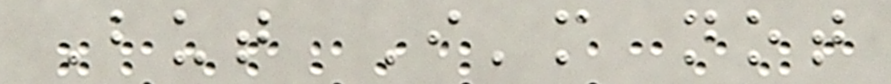But I'm not
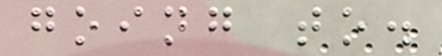going to.
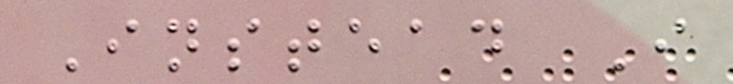Instead I
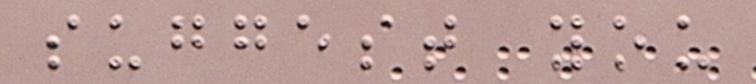suggest you
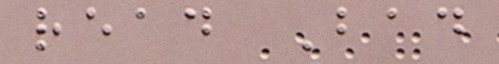read Bad
